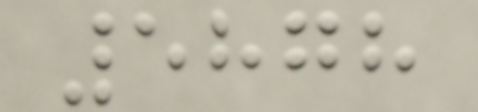5878
